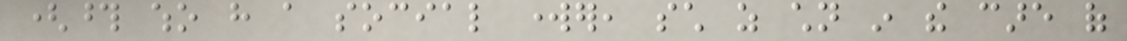(those who have a social worker, such as children in the care of
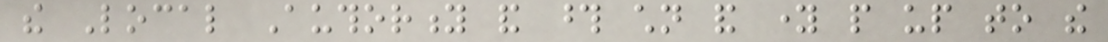the Local Authority and those children and young people up to the
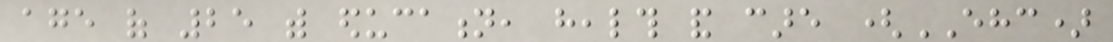age of 25 with education, health and care (EHC)
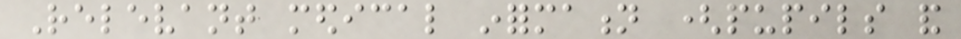Relevant medical information (pupils and
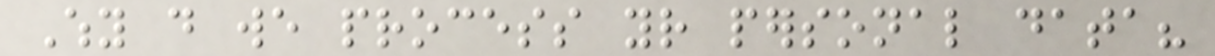Why do we process your personal data?
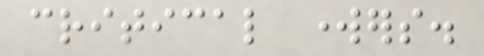critical workers.
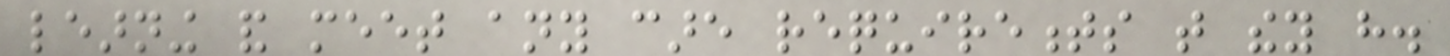learning and meet any care requirements that they have.
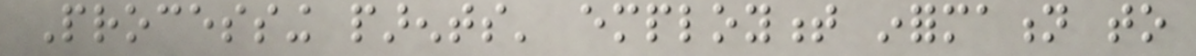Processing parents' employment information to
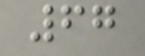67
